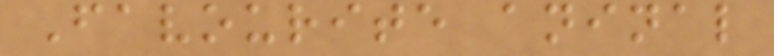Favourite aninal
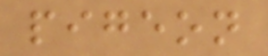pigeon
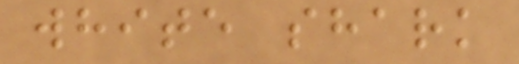white shark
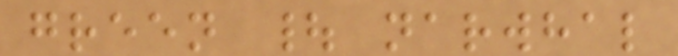green | narwhal
